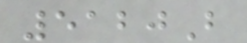5120B
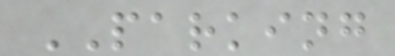PARKING
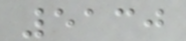5130
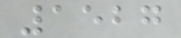1527
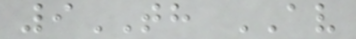9TH AV
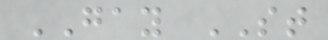GAY ST
